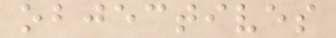objectives
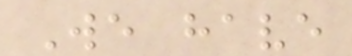We have
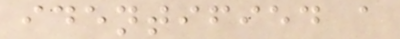identified a
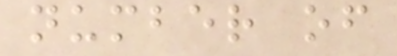number of
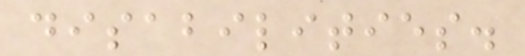disabilities.
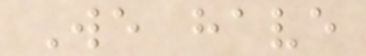We have
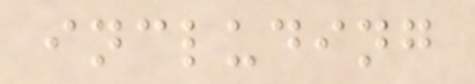including
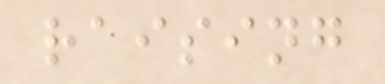raising
